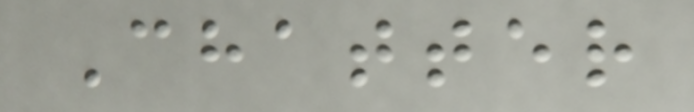Chatter
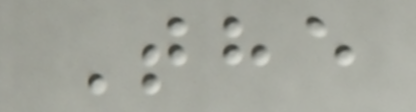The
